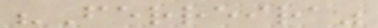"Ferreira"
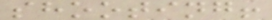shooting!
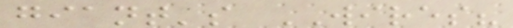giant's WIRES?
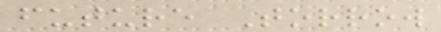future Torrow
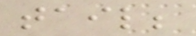tail;
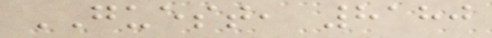GUEST, 8180
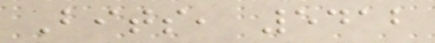Bits, 5412
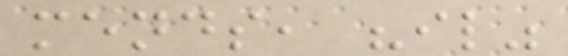mends, "il"
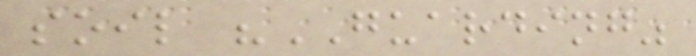soil "GUARDING"
